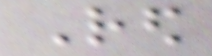Red
